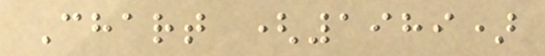Chart (1989)
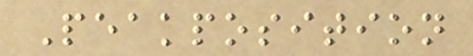Peakposition
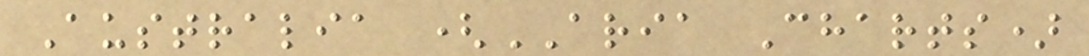Australia (ARIA Charts)
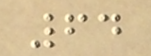64
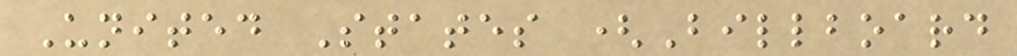United States (Billboard
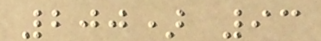200) 93
